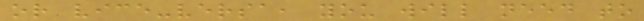or vice-versa, you will need to
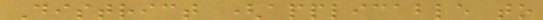District (applicable to
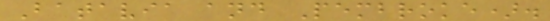Batavia and Pembroke).
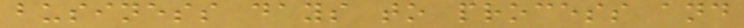business days to process and
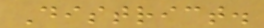District.
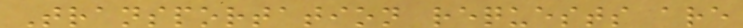Transportation requests are
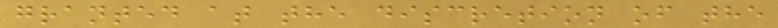granted at the discretion of the
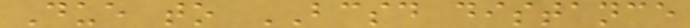Due to BCSD distance
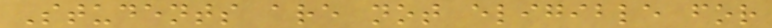Students are not eligible for
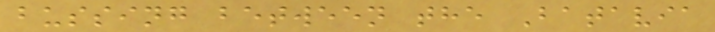bussing between the Batavia
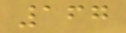167
